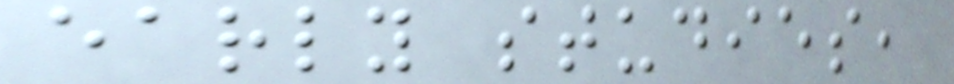early studies,
